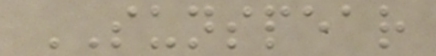SUNSPEAR
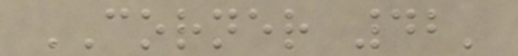CORNER 42'
